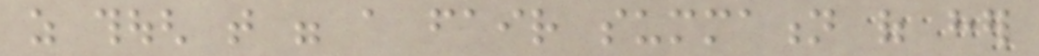as though that were a fair summation of her
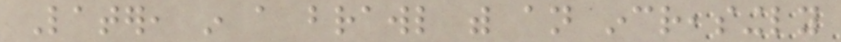Later, in a brawl with an increasingly
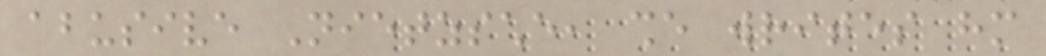abusive Nietzsche, she writes him
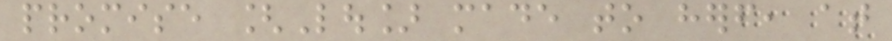promise [Lou] made to herself, at
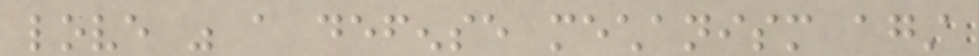love was a defense mechanism against
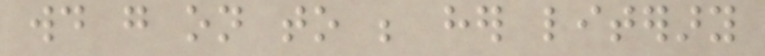would go on to be her literary
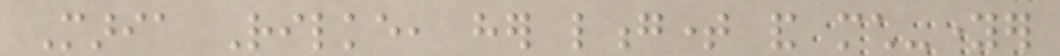Maria Rilke, her longtime and much-younger
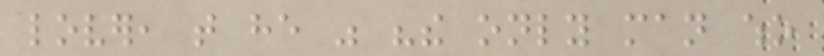lover, that he was "the only man who
